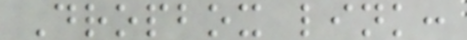Dropbox link:
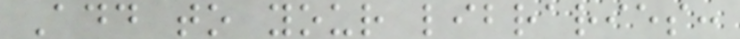Add to your libraries:
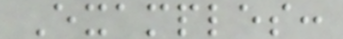Examples:
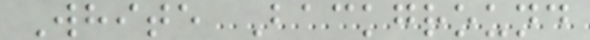White Background
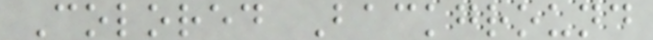Colored Background
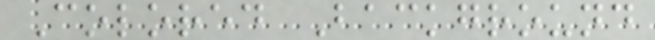Colored Background
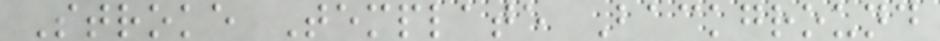Stroke Template Background
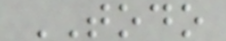TODO
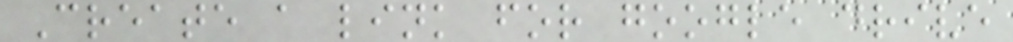Create a link for google drive
